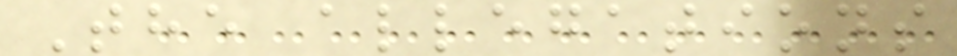The allegations
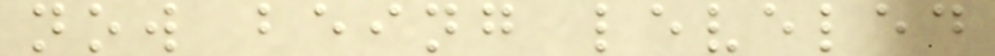now being leveled
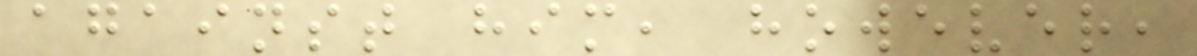against him, however,
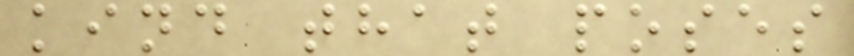kind that poses
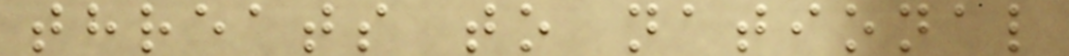threats to national
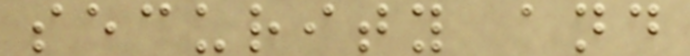security and
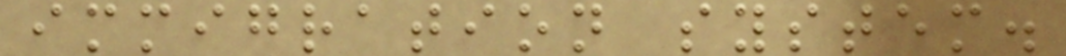immigration system.
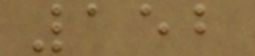152
